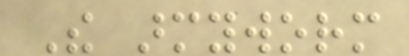The armyworm
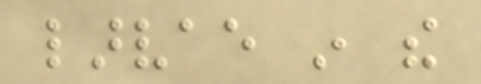larvae in the
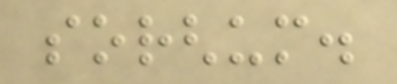sorghum.
